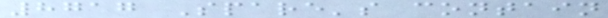8717 Spare's contain
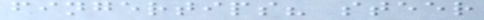fingertips? steer
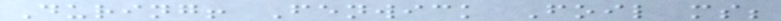During! Fenwick Foil ms;
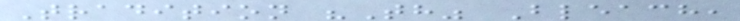Tradition "Th" Bleach,
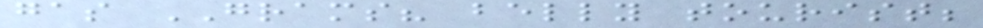gas GRAMS? belly tourist;
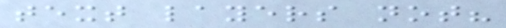text layers not?
